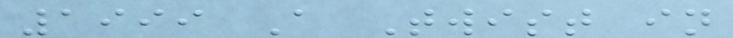1999 A Twist in
